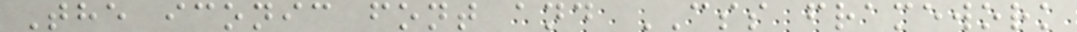The iconic font and CSS framework
